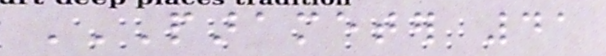PARAMETER 41
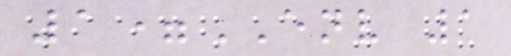1=ENV 1
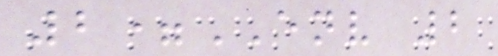2=ENV 2
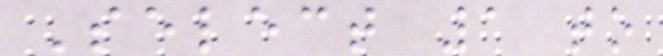Select 1 to
